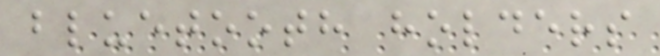bluetooth holders
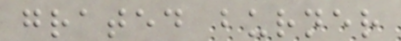grated burner
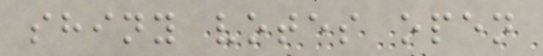shiny votes open
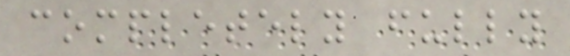completely fully
